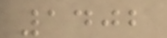1402
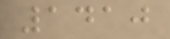1410
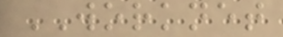WORKNET
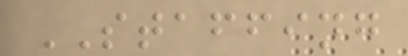STAFFING
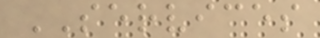SERVICES
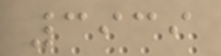3939
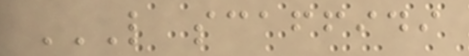L SCAFFIDI
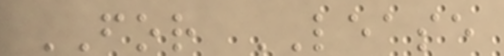FOR LEASE
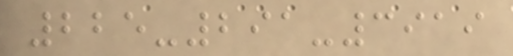225-291-3919
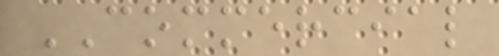COMMERCIAL
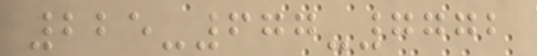225-677-7772
